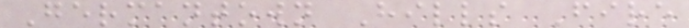Germantown Hills Fire
